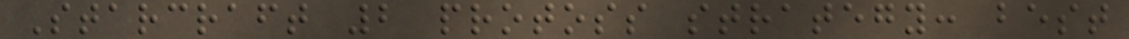Starcraft 2 protoss strategy: best
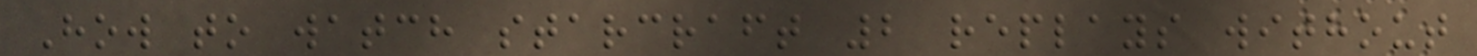How to watch starcraft 2 replays without
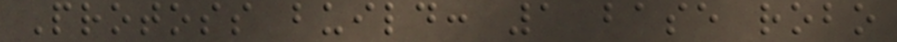Protoss build: 1 base robo
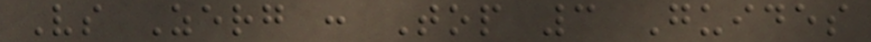Vs Zerg : Top 3 Guides
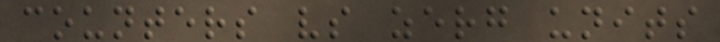counters vs zerg units
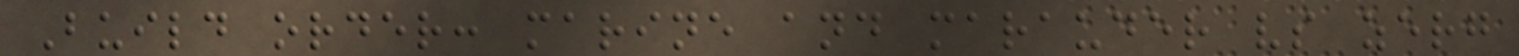Build order: marine and marauder vs zerg
